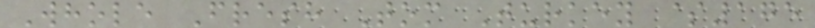Whole Fresh Tom Turkey $175
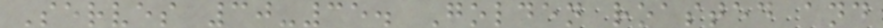Serves 30-35. Golden roasted and
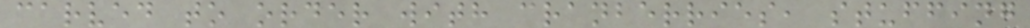carved to order with cranberries, stuffing
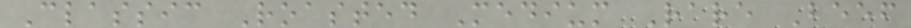Classic Roasted Medium Rare Beef
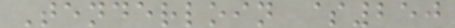Tenderloin $250
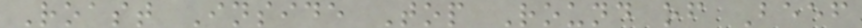Roast Inside Top Round of Beef
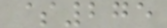$275
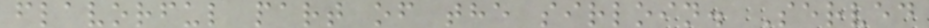flavorful part of the sirloin. Served
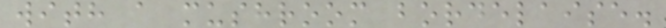with a mushroom bordelaise.
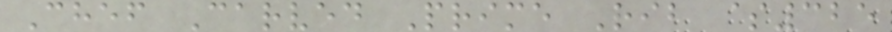Chef Carved Prime Rib $325
